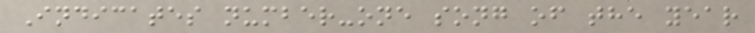Indicates number-one song of the year
